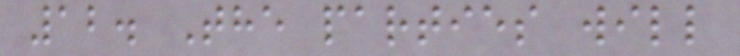12. The parties will
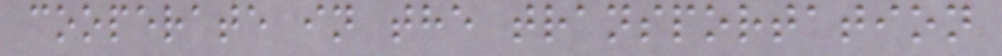cooperate in the transportation
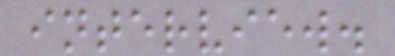interview.
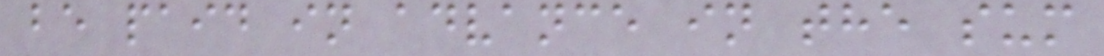be paid in advance in the sum
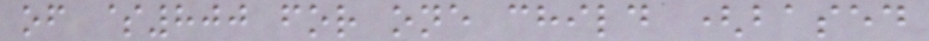of $800 for one child (based
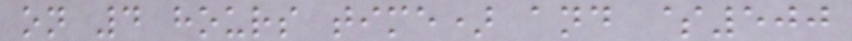on 4 hours time) and $500
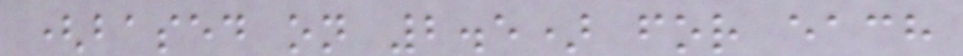(based on 2.5) for each
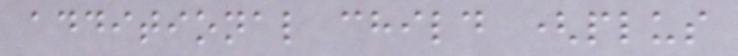additional child (plus
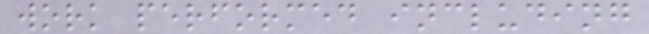work performed including
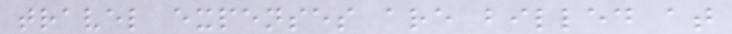travel expenses are billed at
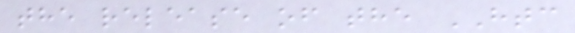the release of the HTC
